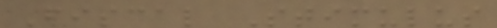Fiscal Stimulus
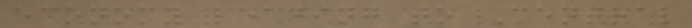economy leading to Central
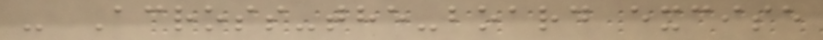- Across-the-board excise
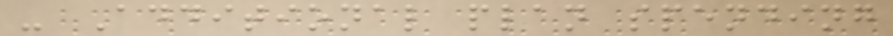- Additional plan spending
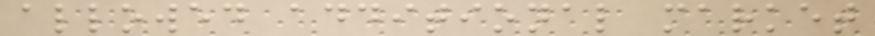allowed additional market
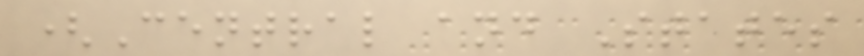(Central and States
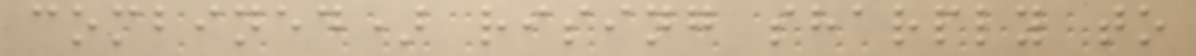combined) rising sharply to
